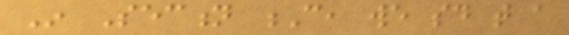In Section C, we said that a
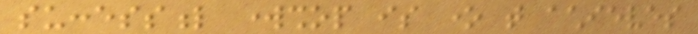successful workshop is one that achieves
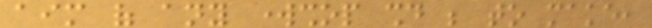aim of any workshop should be to make,
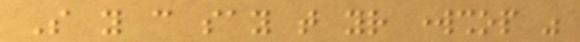So you can say that your workshop was
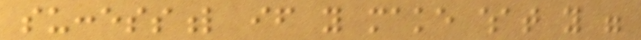successful if you make what you were
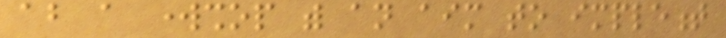about a workshop with an aim to implement
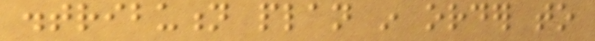distribution plan in order to
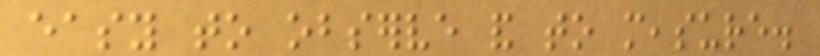easy to observe and to measure.
